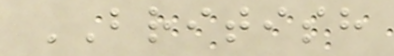BRITISH
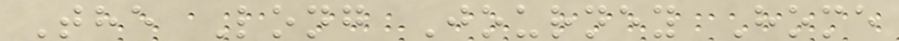The Long Journey Home
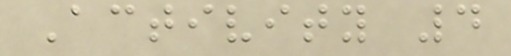Activity 4
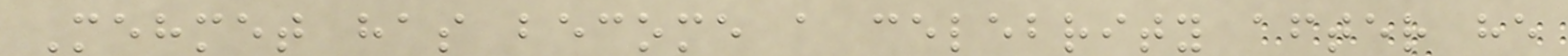Mehmet has become a celebrity after he
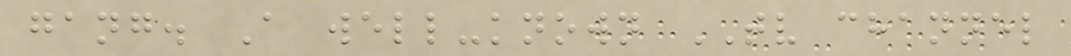gang. A well-known TV channel
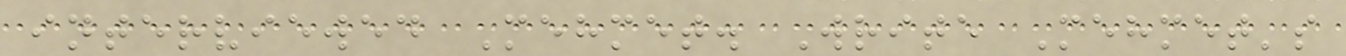interviewed Mehmet. Write Mehmet's
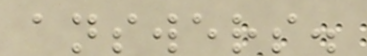answers.
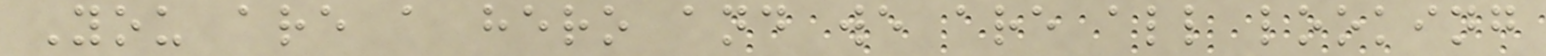You are a hero and we are all looking
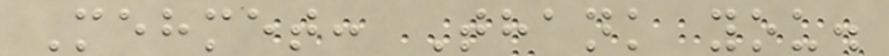Mehmet: Thank you.
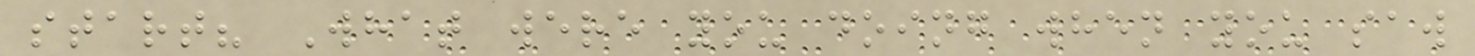start? What were you doing when you saw
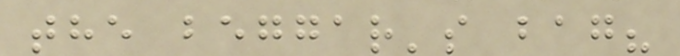the beggar's bag?
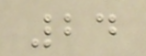24
